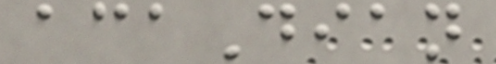acaDian
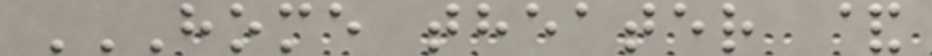HOME THEATER &
